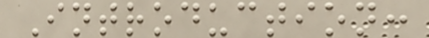Introduction:
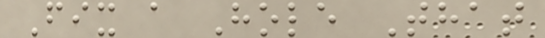Fix a Hole That
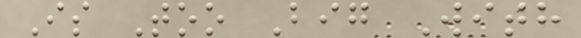Is Too Big With
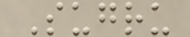Sugru
